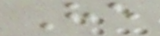He
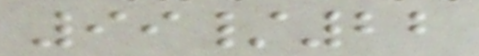99/22
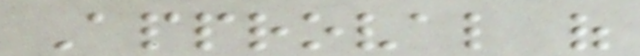Approval of
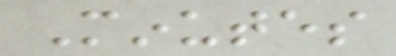Minutes
